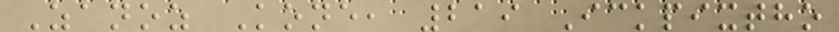Zanoz Kone, 219 Ickpixtho
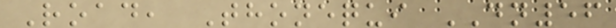Road, Thonequi DN56
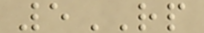5RP
